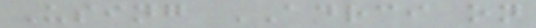Using ADRCI on
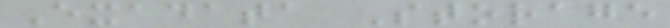Exadata Storage
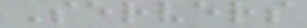Servers
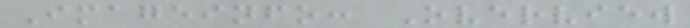Imageinfo: Overview
